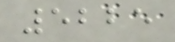5225
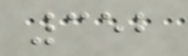352
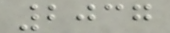2037
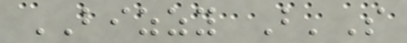BIZZY B'S
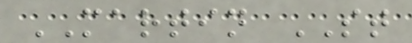MARTIN ST
